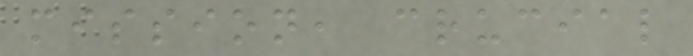mission, crucial
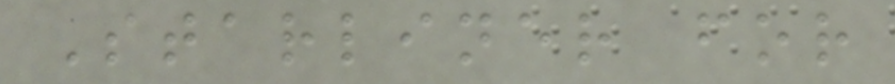Starliner for
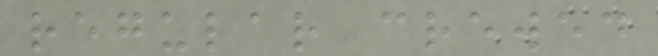regular crewed
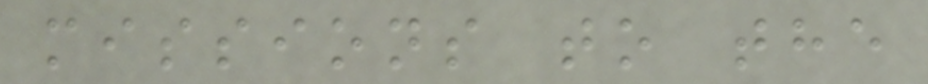missions to the
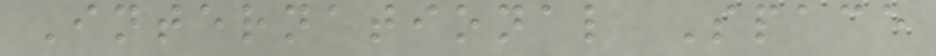International Space
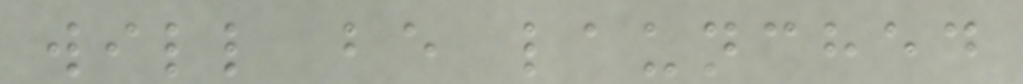will be launched
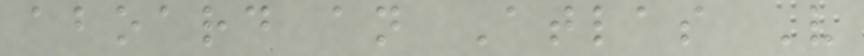aboard an Atlas V
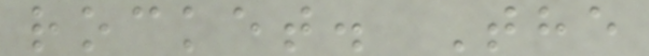rocket. The
